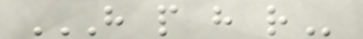H P H R
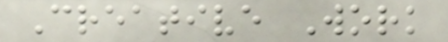Creative Work
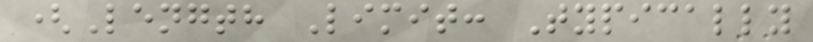(Length Limit: Typically
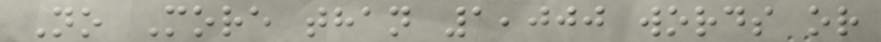No More than 1,000 words or
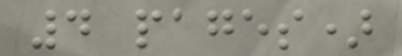4 pages)
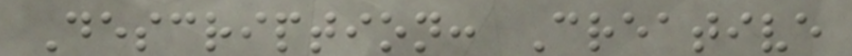Description: Creative
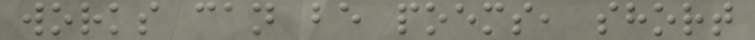works can be poems, short
